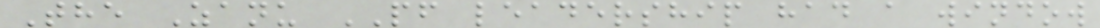The Zanu PF leadership had a window
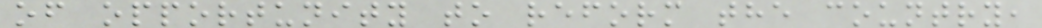of opportunity to reform the country,
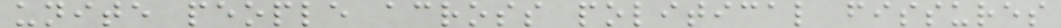unite people across political fissures
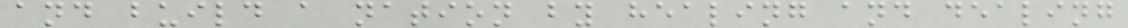and build a nation by healing and dealing
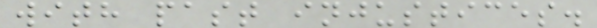with past injustices.
